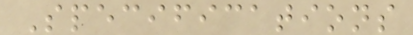Specifications
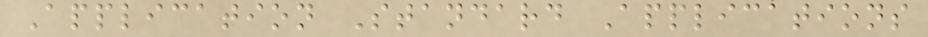Application Standard Applications
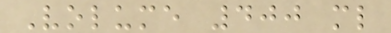Volume 400 ml
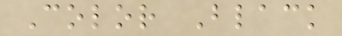Color Black
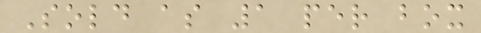Sold as 1 per box
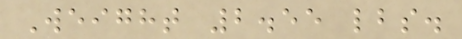Weight 2.55 lbs.
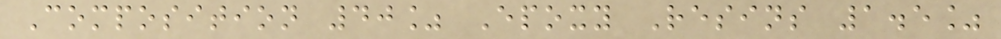Composition 40% Epoxy Resins 1.5%
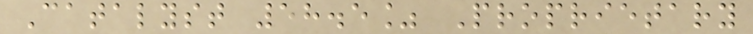Catalyst 58.5% Proprietary
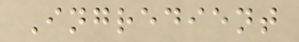Ingredient
